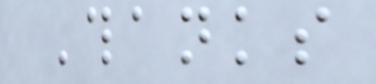Thanks
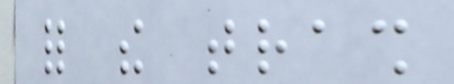for the trash
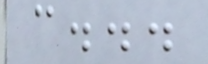can...
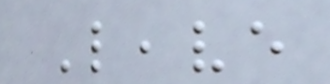Leave
